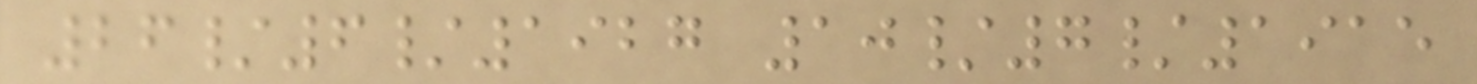26/6/1927 10/7/1915
